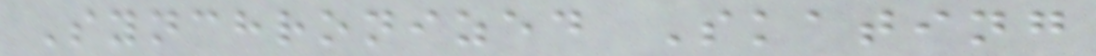Synchronized Skating
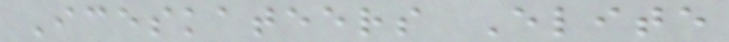Iceskateers Elite
